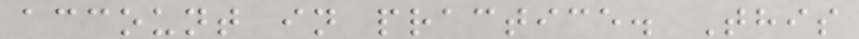account in practice. This
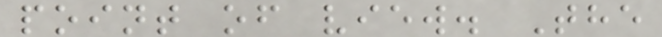point of view. The
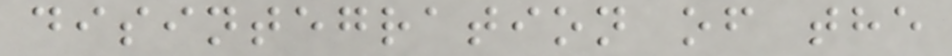disintegration of the
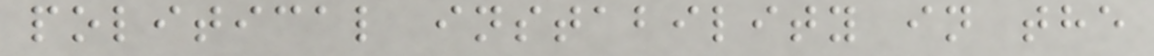political instability in the
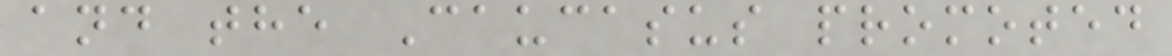and the Caucasus promoted
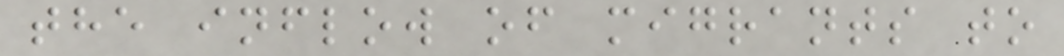the inflow of migrants to
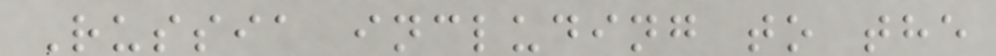Russia including to the
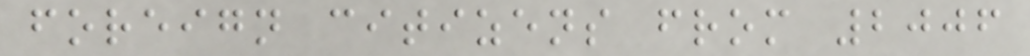foreign citizens from 2006
